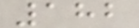182
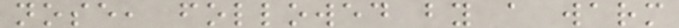nose, followed by a warm
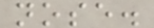nose.
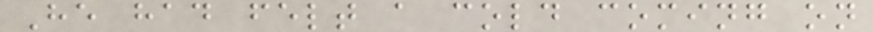He had felt a cold coming on
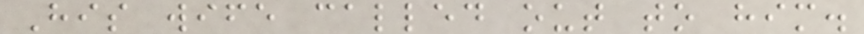His wife called out to him.
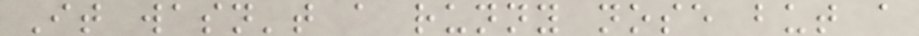It wasn't a runny nose but a
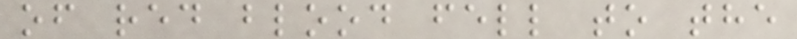of red blood fell to the
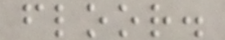floor.
